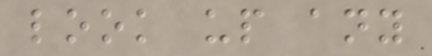look up any
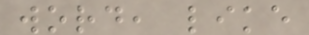word, like
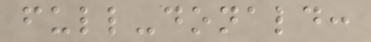full-donald:
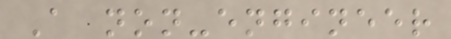A non-engineer
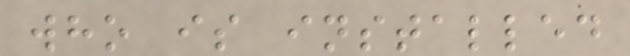who is installed
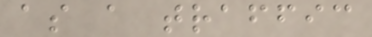as a traffic
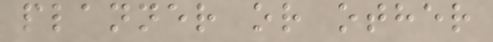planner or other
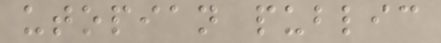utopian public
